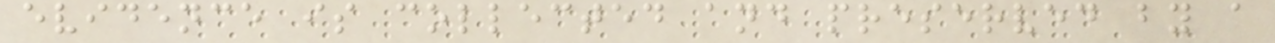evidence is collected and preserved by a
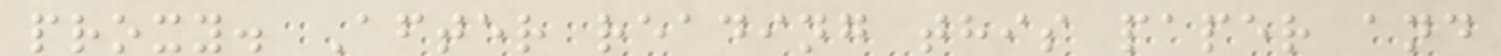proxy. After reading this paper and
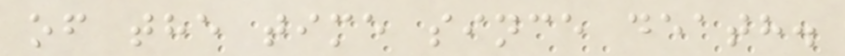of the time since death.
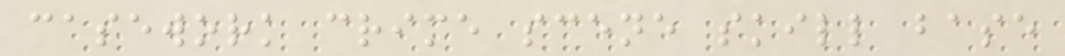casework crime scene skill base
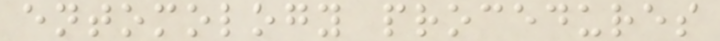entomology procedures
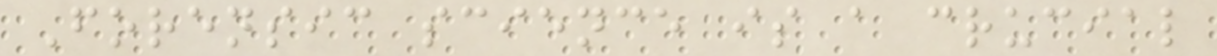Forensic science is a crucial
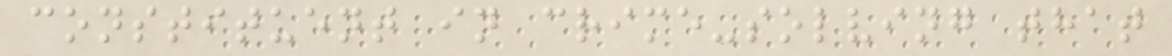constituent in crime-solving that
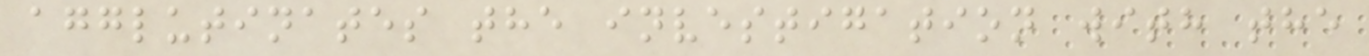agglutinates the investigation with the
